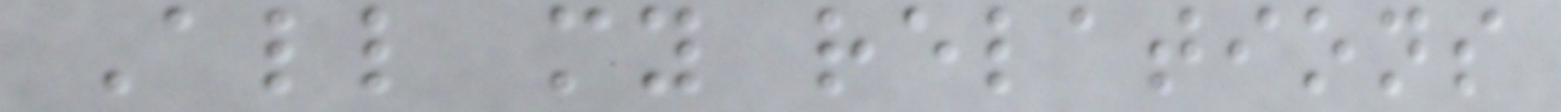All my relations
